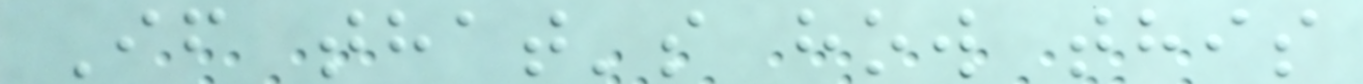If that's how this
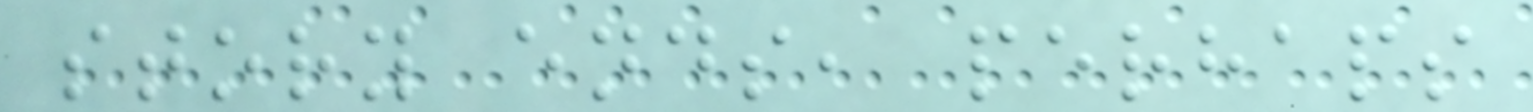story ends, perhaps
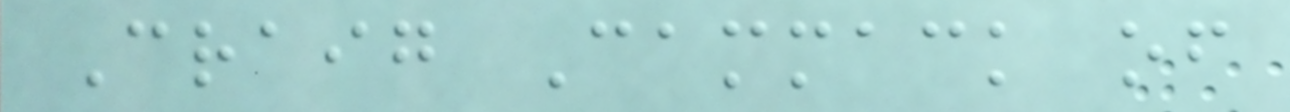Craig Cammack of
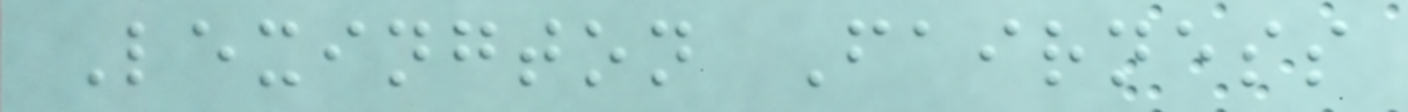Lexington Fairness
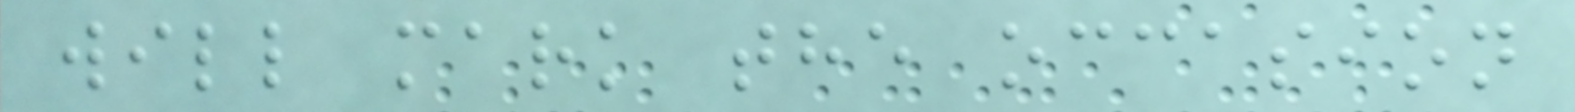will mark the occasion
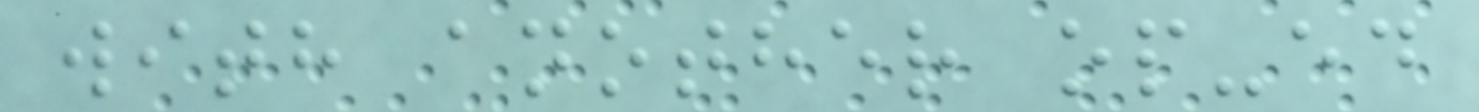with another op-ed
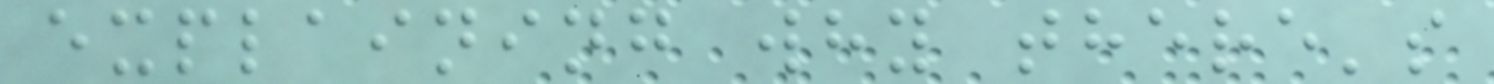explaining why there's
